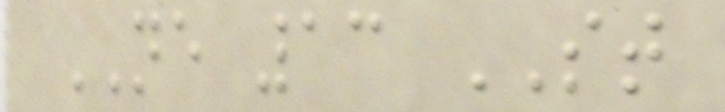NE 13 ST
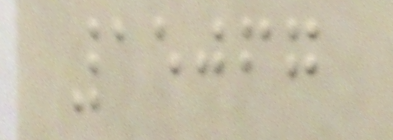15067
